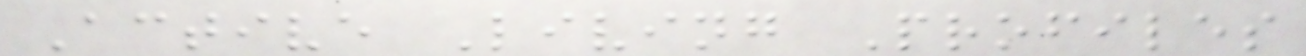Active Living Profiles
